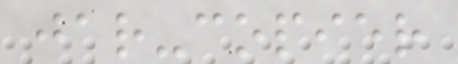jar-copier
